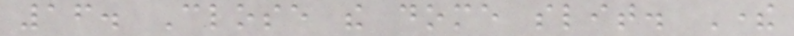16. Close the dome slit. There
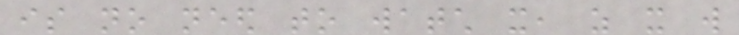is no need to watch it, as it will
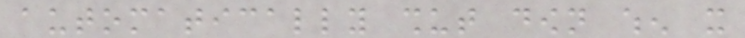automatically shut down when it
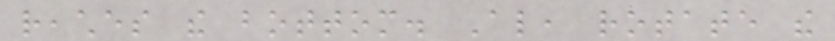reaches the bottom. Also, rotate the
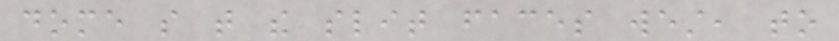dome so that the slit faces west, to
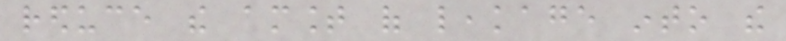reduce the amount of leakage into the
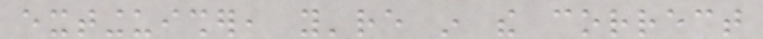extinguisher, you're in the correct
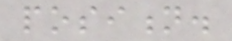position.
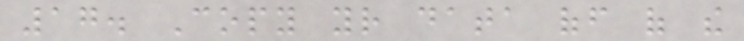17. Copy your data off of the
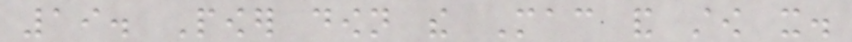19. Power down the Mac and stow it.
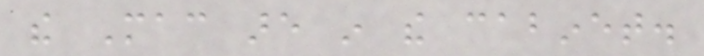the Mac are in the cabinet.
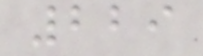229
